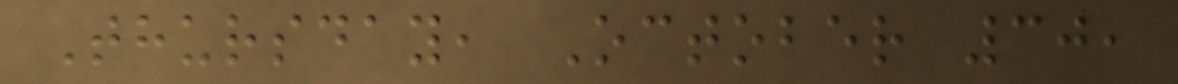Thursday, October 30,
